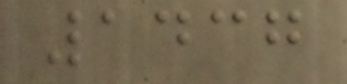1437
